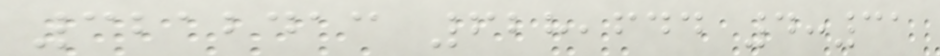3212413 628,644 4:31
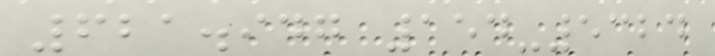621.947 154-5324
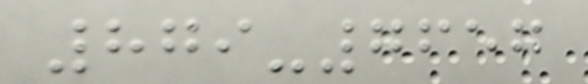879-7657
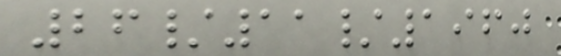26/11/1960
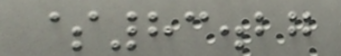$83.27
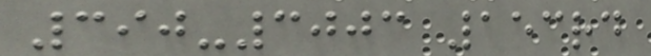390-3003 153rd
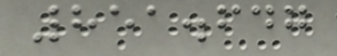851.647
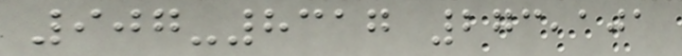907-8317 273,101
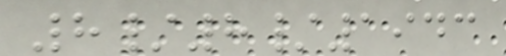8/8/1943
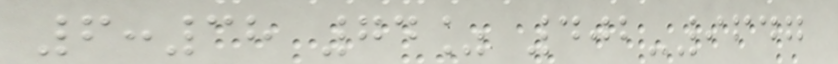6:38 74% 402-9647
